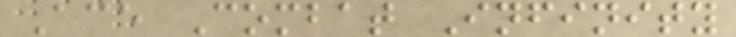Ace Combat Infinity
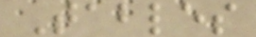Tables
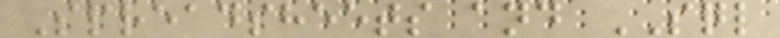Spreadsheets and SQL
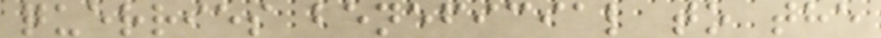querries beneficial to the
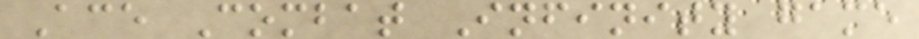Ace Combat Infinity game
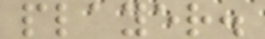player.
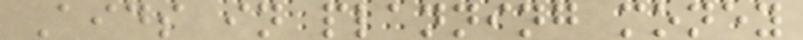Aids in planning money
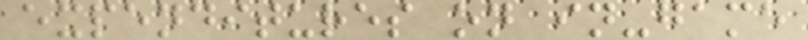expenditures on in-game
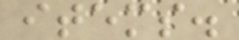items.
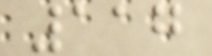117
